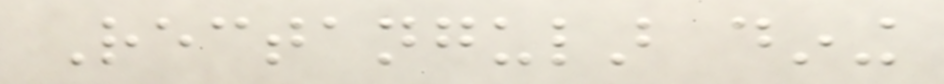Rectangular dining
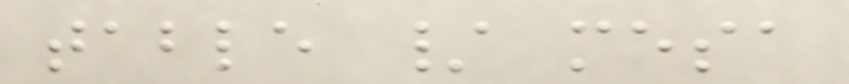table / mesa
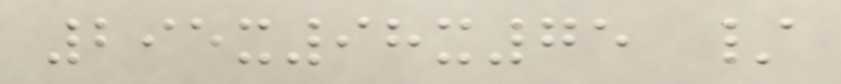295x98x75 /
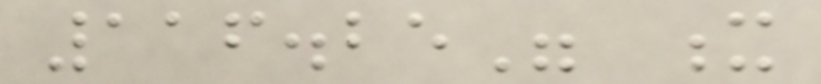116.25" x
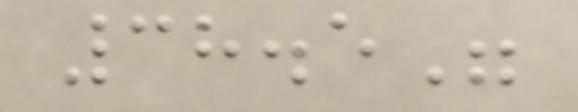38.5"
